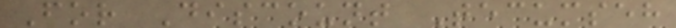For Discount Tecumseh
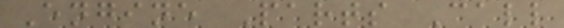Engine Parts Call
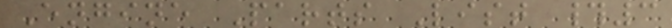Engine Parts List #3
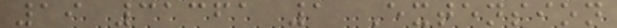19 31361 1 Extension
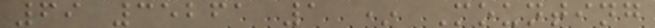69 35261 1 * Mounting
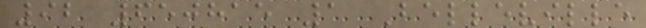92 650815 1 Belleville
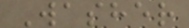Washer
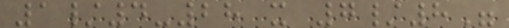1/4-28 x 7/8"
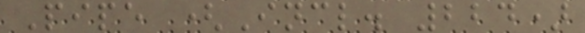Pipe (Incl. 224)
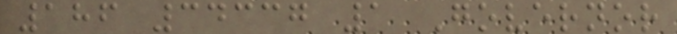186 34337 1 Governor
